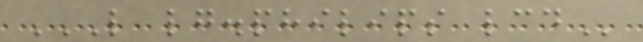L LG.PHILIPS LCD
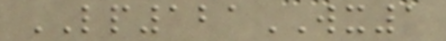LP121WX1
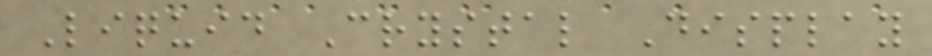Liquid Crystal Display
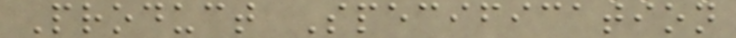Product Specification
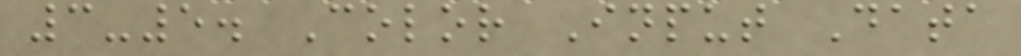3-5. Color Input Data
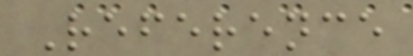Reference
